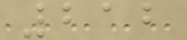212
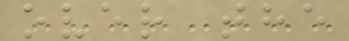over the
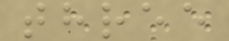three
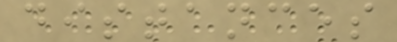distances
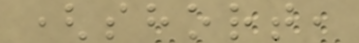(short,
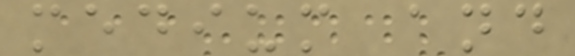medium and
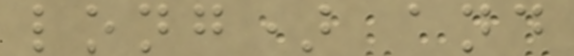long) and
